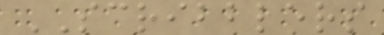SCRIBBLERS
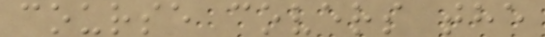course covers the
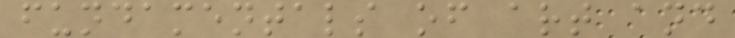fundamentals of art and
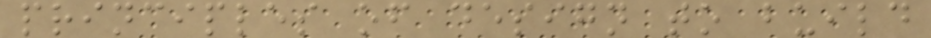principles of design to build
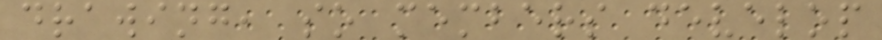drawing, so members develop
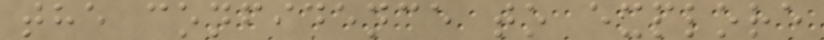the confidence to explore
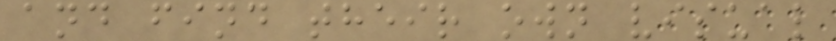and find their own visual
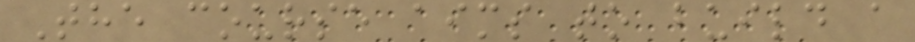The course aims to build a
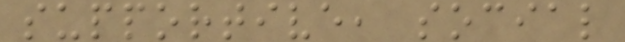supportive, social
